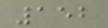152
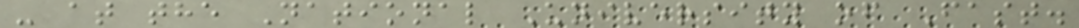- at the National University of Fast.
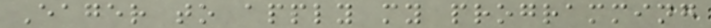Eager to apply my programming
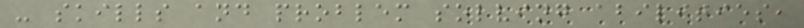- skills and problem solving abilities,
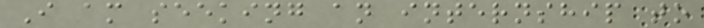I am seeking an internship to
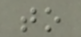to
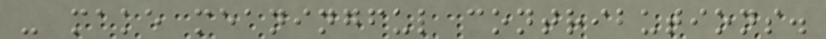- make meaningful contributions.
